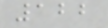122
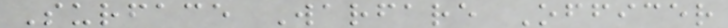Surface Warfare Officer
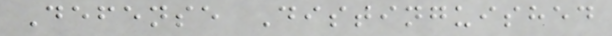Defense Distinguished
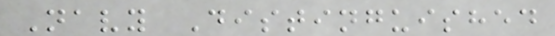Navy Distinguished
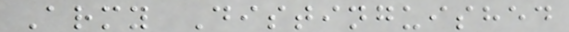Army Distinguished
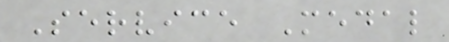Service Medal
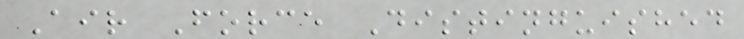Air Force Distinguished
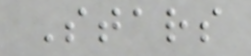Stars
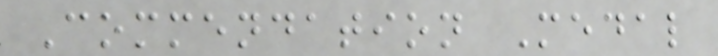Commendation Medal
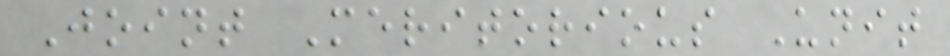Joint Meritorious Unit
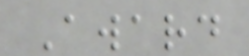Award
